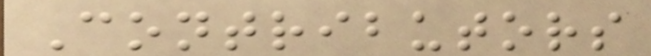Contributors
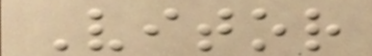Vitor
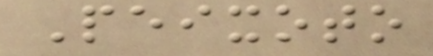Peixoto
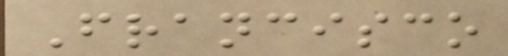Francisco
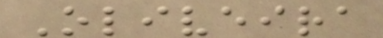Oliveira
